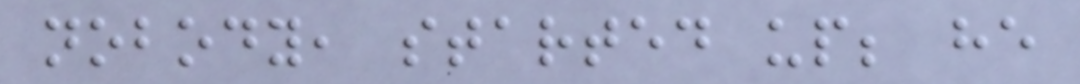nobody, started up; he
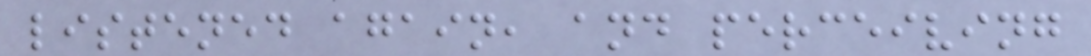listened again, and perceiving
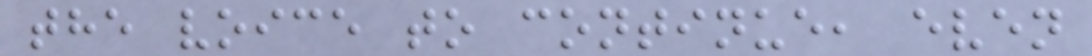the voice to continue, even
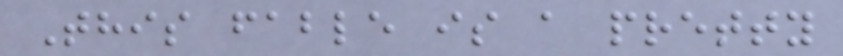This fable is a pretty
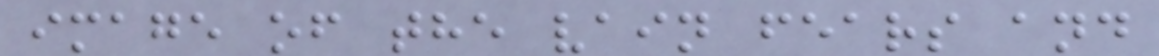image of the vain fears and
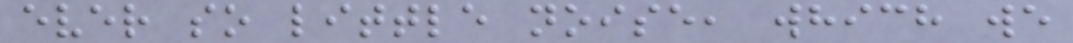ever so little noise, which we
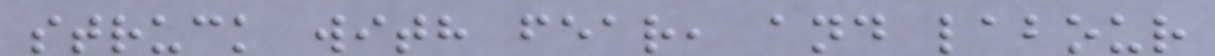struck with fear, and labour
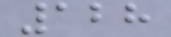128
